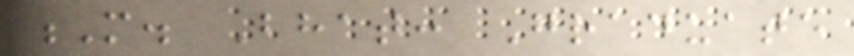M. Bhat: Graduate
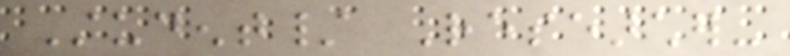Student/ Researcher-
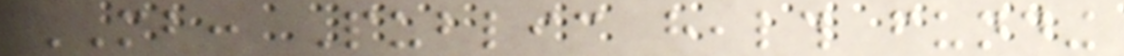MB: Public health funding
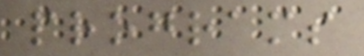programs
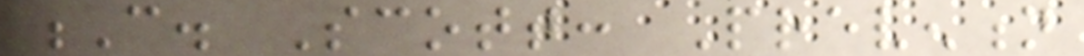C. Scott: Prevention
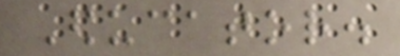Educator.
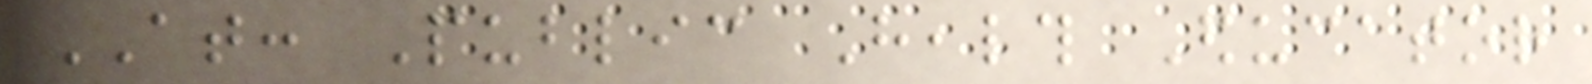AT: Public Health Educator
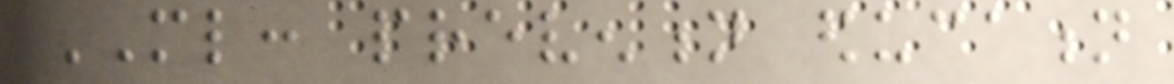ML: prevention education
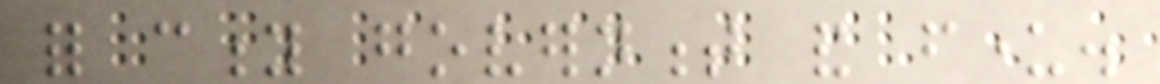for city government and funder.
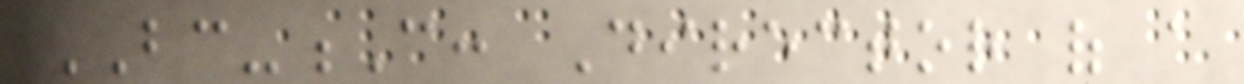BC-C: Director of a
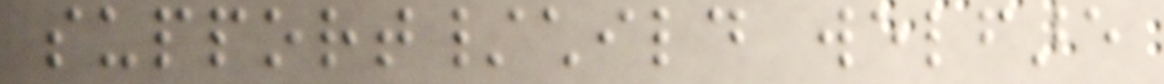support/child welfare
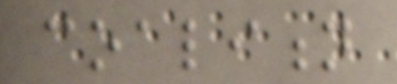coalition
